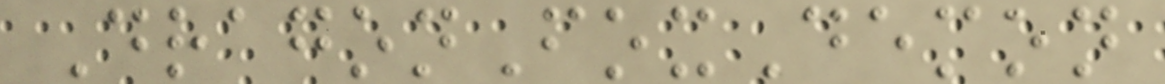DragonFoxDemon
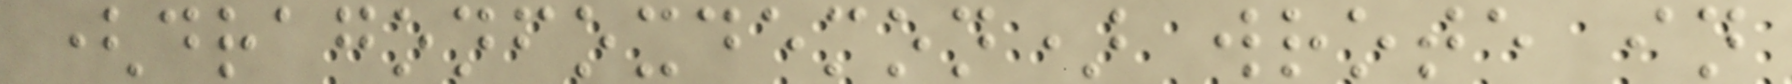(dragonfoxdemon) wrote in
